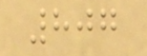807
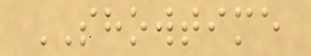SHOWTIME
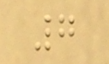7
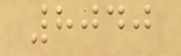8040
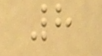8
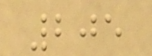205
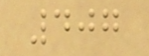407
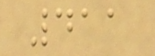411
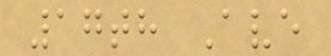17th Ave
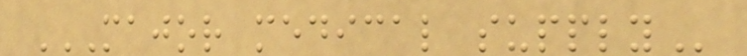MAJOR MEDICAL SUPPLY
